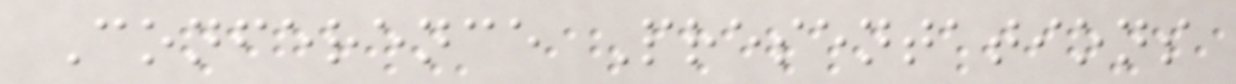Conference Presentations
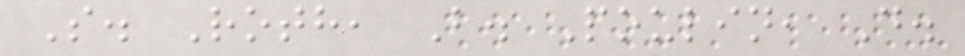S. Roth, B. Poulin, D.
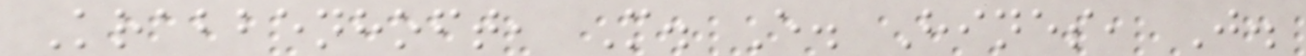Krabbenhoft, M. E. Hines, J.
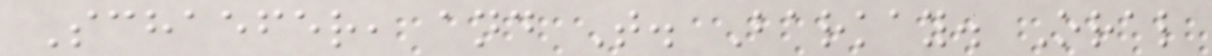Schaefer, and T. Barkay. Oral
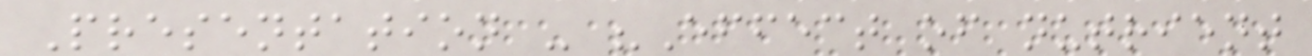Presentation - "Effect of nutrient
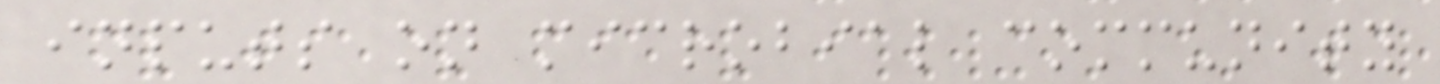inputs on microbial community
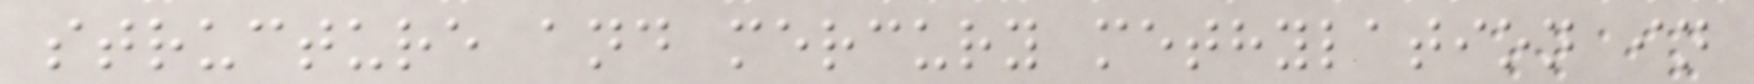structure and mercury methylation in
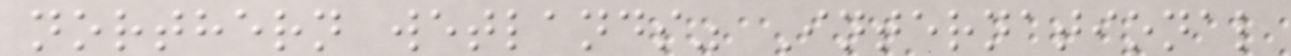northern wetlands" International
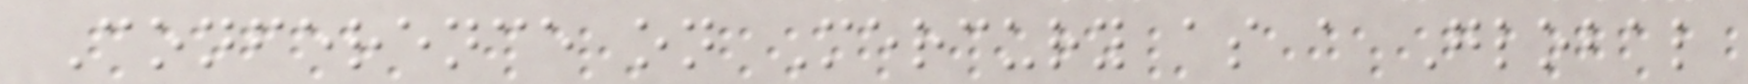Conference on Mercury as a Global
